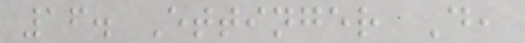16. Ettinger D,
